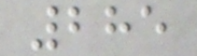285
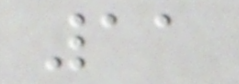11
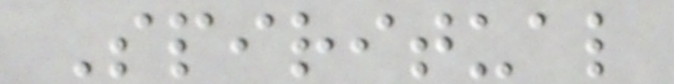Spiritual
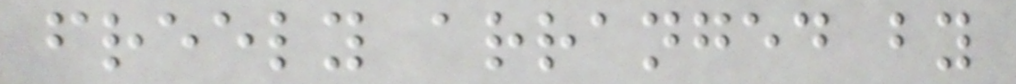freely arranged by
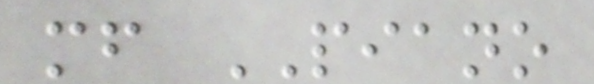mf PIANO
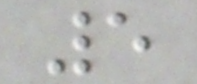5
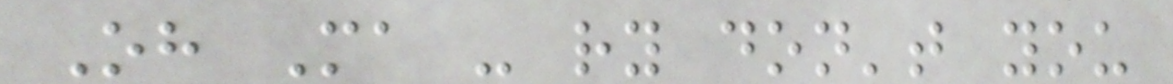Oh Ma - ry don't you
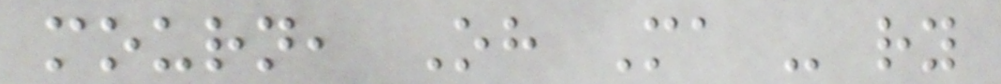mourn, Oh Ma - ry
